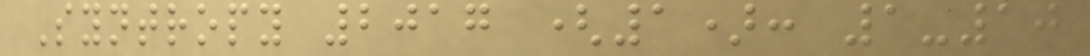Syntropy 2017 (1): 1-10
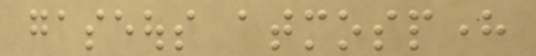gaseous atmosphere
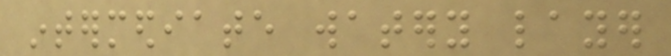intermediate watery layer
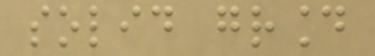solid ground
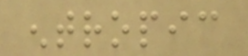entropic
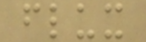flux
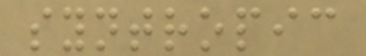syntropic
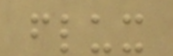flux
